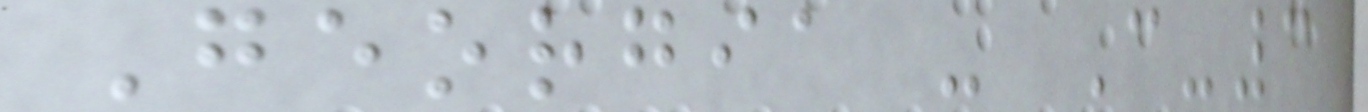Georgia - C-3
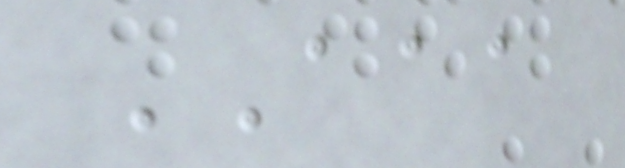AAA
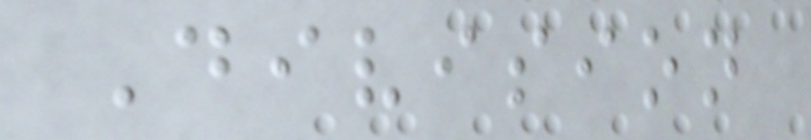Division
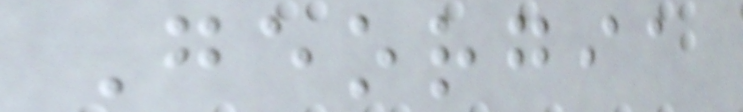Georgia
